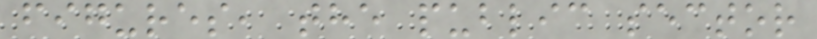figures, the public sector
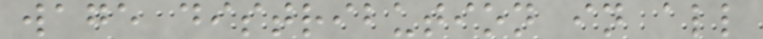wage distribution in all
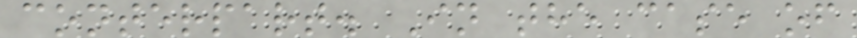conterpart. In the case of
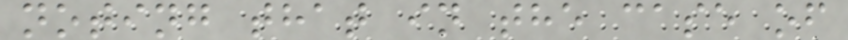noting that in the case of
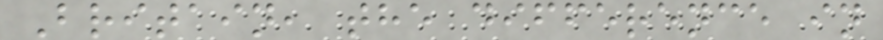Britain, the difference in
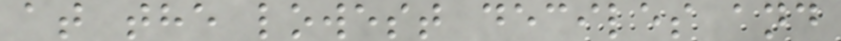at the lowest deciles and
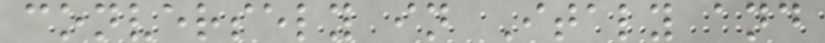conversely in Italy and
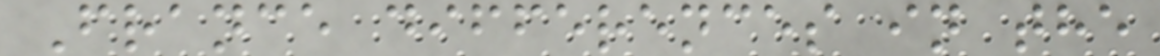France differences in the
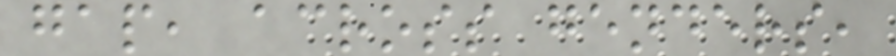gap, across genders,
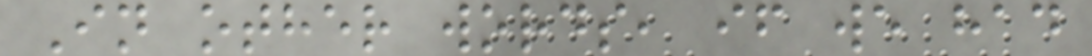In other words, if we had
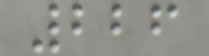226
